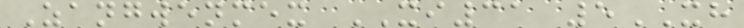Zangwenmex XI31 5XH
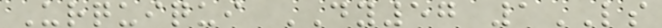Urquiqui DY57 1LS
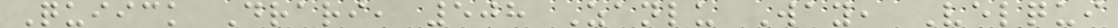Quiick Drari, 508 Zanlu Way, Velqui
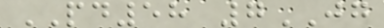PD58 7JG
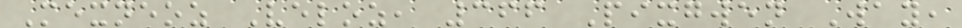Mexneoz Veloz, 366 Pixgwen Way,
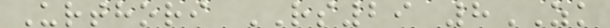Urthori RS29 8ZK
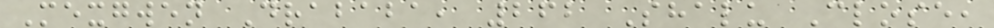Mexgwen Drababa, 262 Shalu Close,
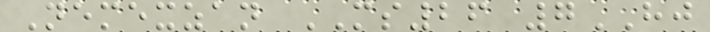Nemexzan MS26 7HJ
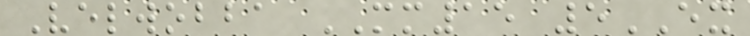Velwobba MM15 5EX
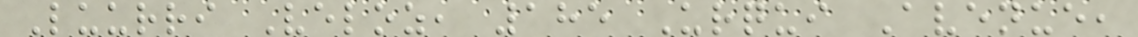Luurri Veloz, 185 Urqui Avenue,
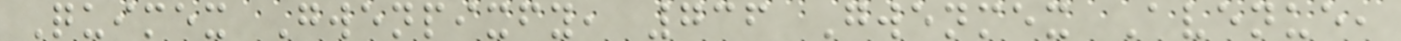Quimex Gwenpixfy, 736 Gwenmex Avenue,
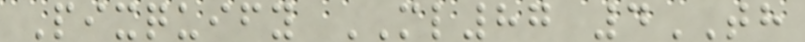Pixquify ML87 4TH
